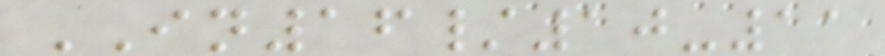IN16/10-11
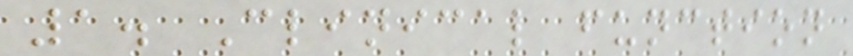1. Clinical function
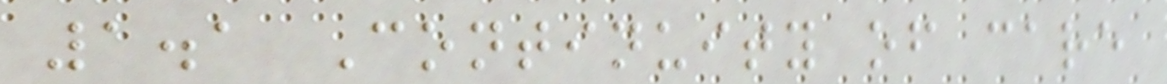1.1 Continuity of care
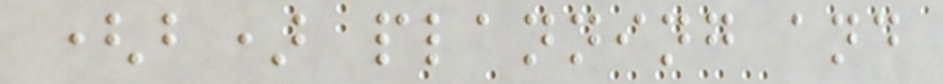(b) planning and
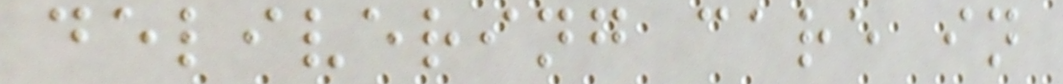delivering care in
